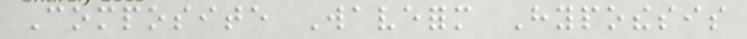Composite Waveform Hypothesis
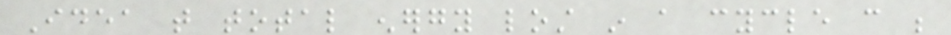Idea that total energy lost in a cycle can be
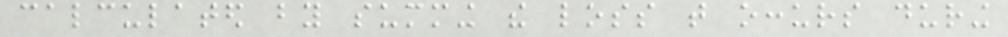calculated by summing the loss that occurs during
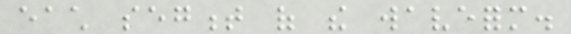each segment of the waveform.
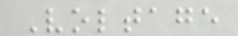Voltage
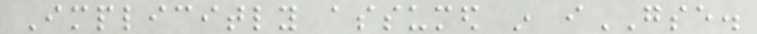Implicitly assumed in iGSE.
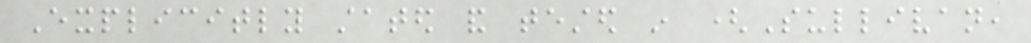Explicitly stated and tested in (Sullivan,
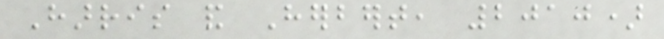Harris and Herbert, 2010)
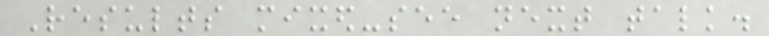Results mixed-see next talk.
